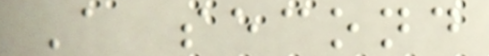A second
